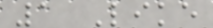1 Like
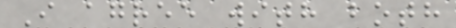I agree with both
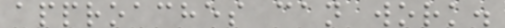approaches can work.
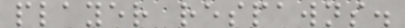player respawns.
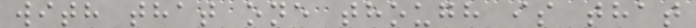with that one though is that
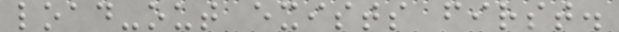load-out exists first.
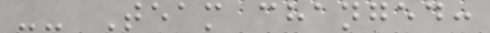-- Team changed:
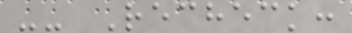-- Recheck:
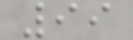99
